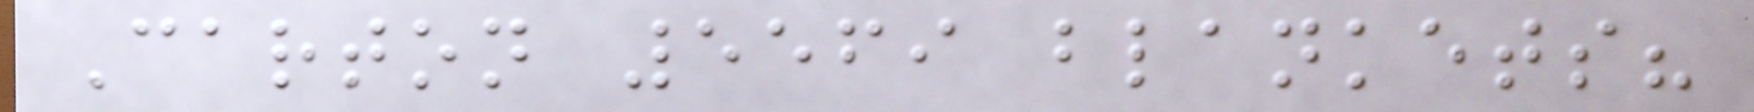Carton 5569 blankets?
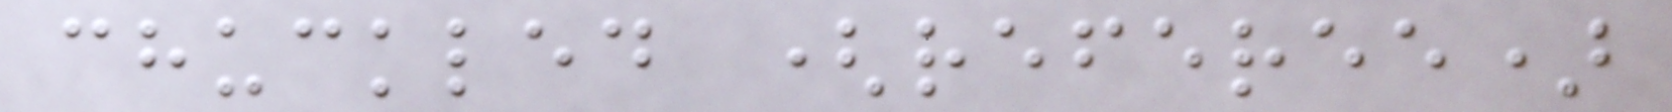chuckled (referee)
